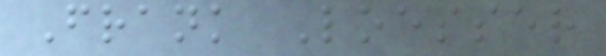Frank Loesser
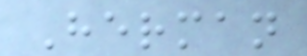Herman
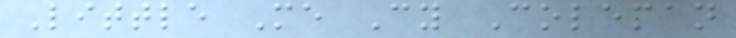Little Me Cy Coleman
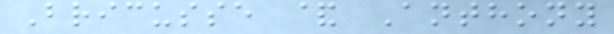Bricusse & Anthony
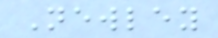Newley
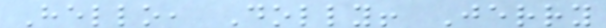Hello, Dolly! Jerry
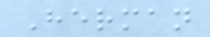Herman
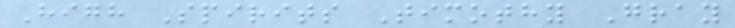High Spirits Timothy Gray
